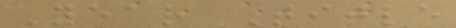Year Title
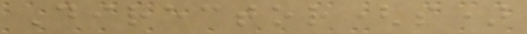Director(s)
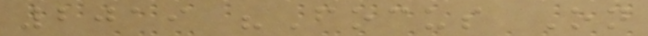2019 "Focus On
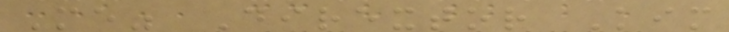Me" Dirextor Kim
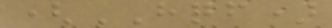(HQF)
